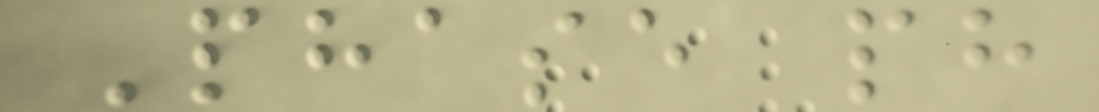Phase ph
